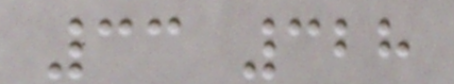33 328
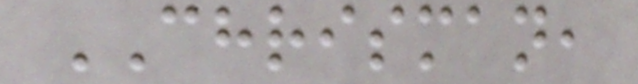CHRISMAN,
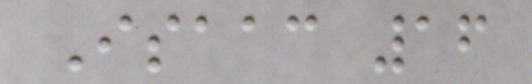Isaac 16
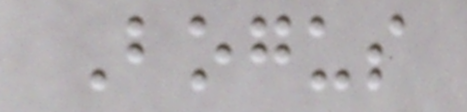Bogus
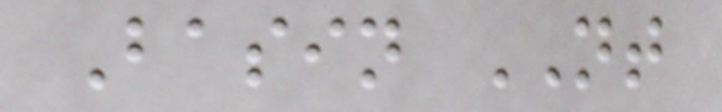Basin NT
